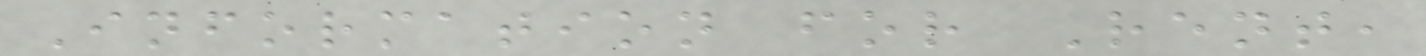Information for Rent,
